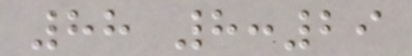88 8:29
